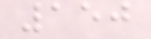150
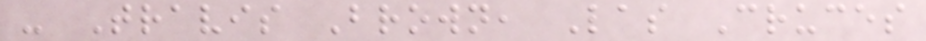- Travis Brown, Las Cruces
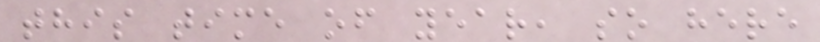this time of year, so here
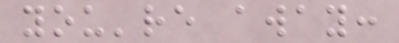you're away:
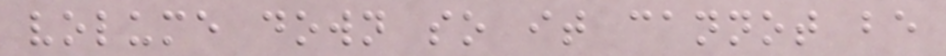volume down so it cannot be
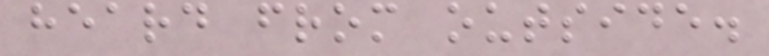heard from outside.
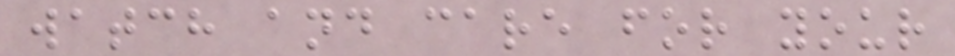watch and care for your
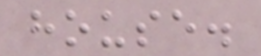house.
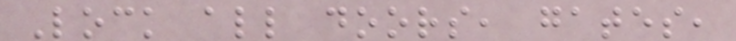Lock all doors, gates,
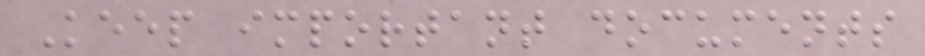Keep important documents
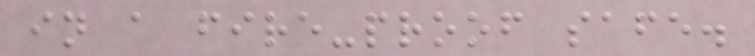in a fire-proof safe.
